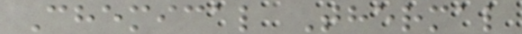Chemical Thermal
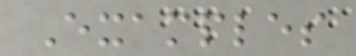Examples
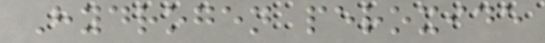Hydrogen peroxide
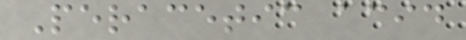Peracetic acid
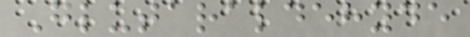Glutaraldehyde
